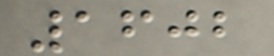1602
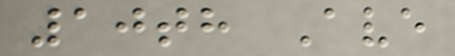10th Ave
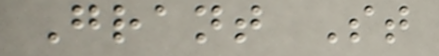Grant St
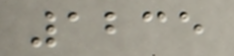1235
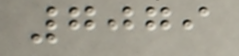7079
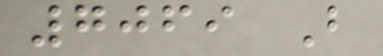7069 B
